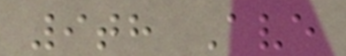9th Ave
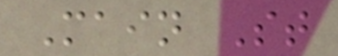Main St
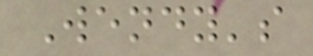Wendy's
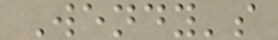Wendy's
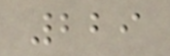229
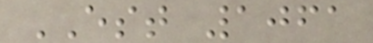EST 1061
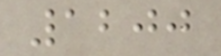1200
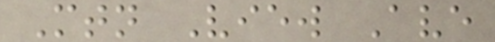Mtn View Ave
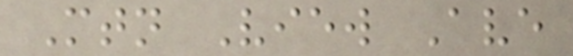Mtn View Ave
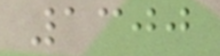1300
